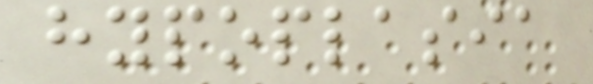hypoplasia
